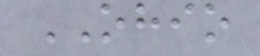OHIO
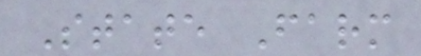State Farm
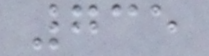735
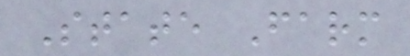State Farm
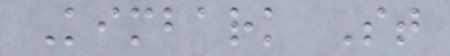Kimbark St
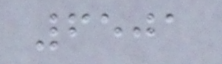6501
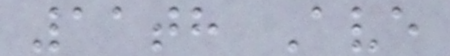11th Ave
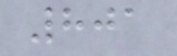801
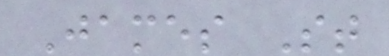James St
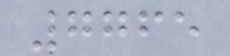7765
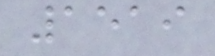1519
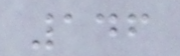146
